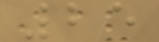25
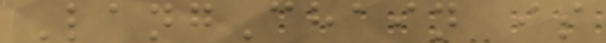LangChain is
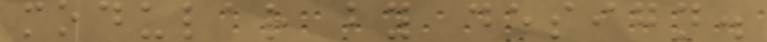modular by design.
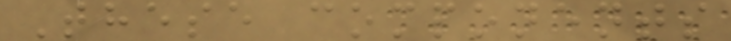These components
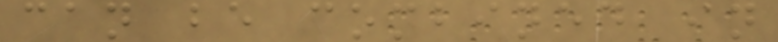can be combined in
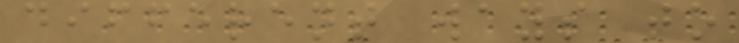different ways to
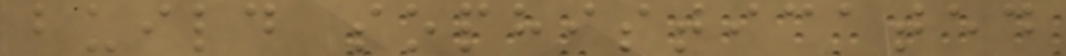build sophisticated
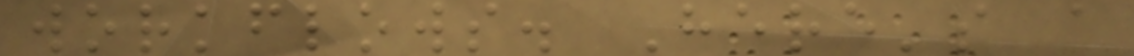workflows. Here's a
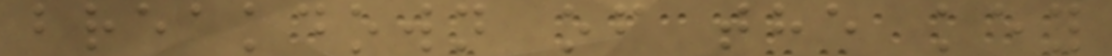breakdown of the key
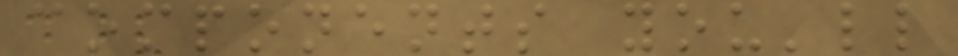components you'll
